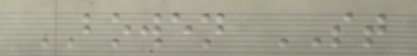BOWEN ST
